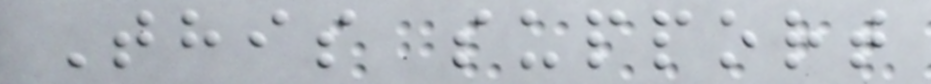This support
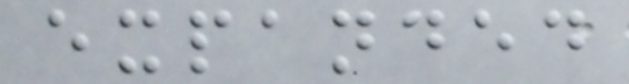expanded
